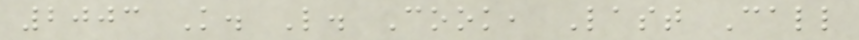2003 K. L. Cook, Last Call
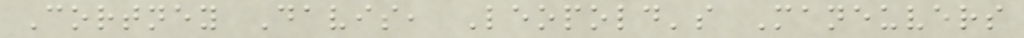Cortney Davis, Leopold's Maneuvers
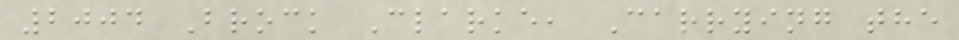2004 Brock Clarke, Carrying the
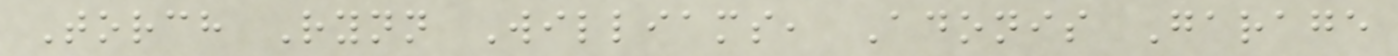Torch Rynn Williams, Adonis Garage
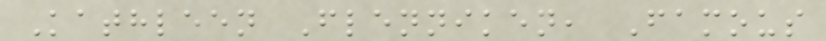Kathleen Flenniken, Famous
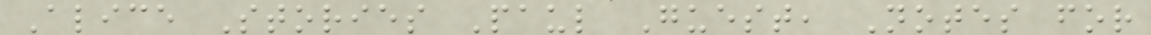Alice Stories Paul Guest, Notes for
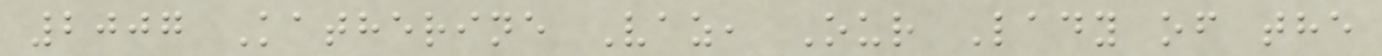2007 Katherine Vaz, Our Lady of the
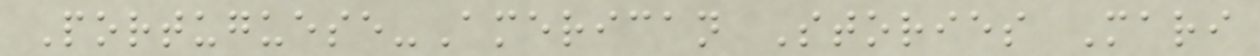Portuguese-American Stories Mari
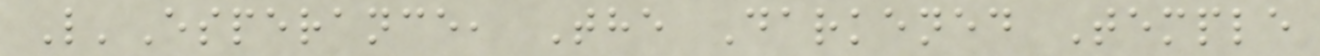L'Esperance, The Darkened Temple
